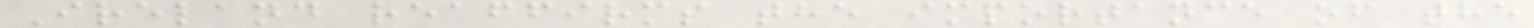Ireland reaffirms the importance of the
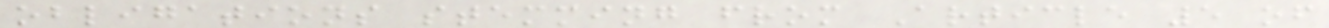obligations stemming from Article 5 of
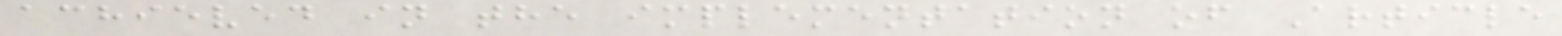achieved in the implementation of Article
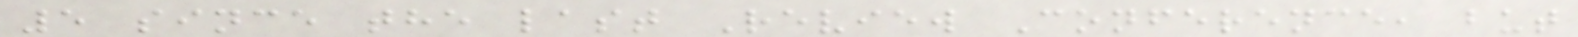5 since the last Review Conference, but
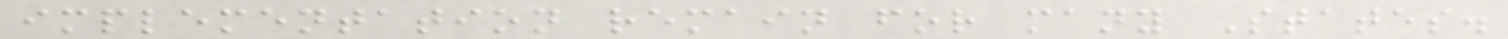implementation remain for many States.
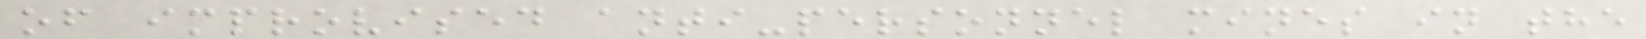of improvised anti-personnel mines in the
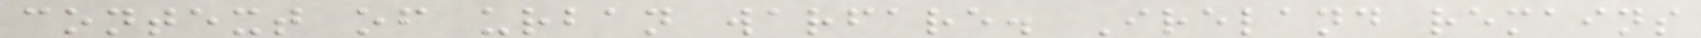context of urban warfare. Ireland remains
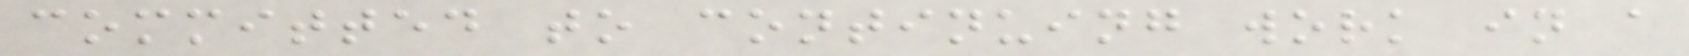committed to continuing work in a
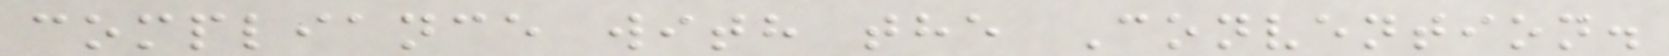compliance with the Convention.
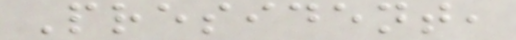President,
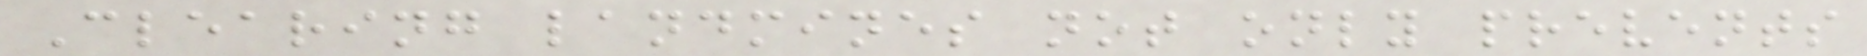Clearing landmines not only prevents
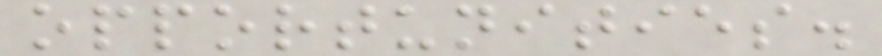opportunities.
